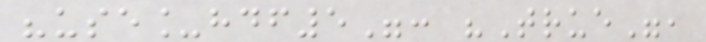"use_hdf5": "True",
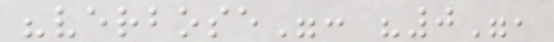"verbose": "0",
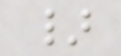}
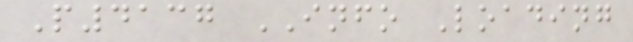P4137 INFO Loading
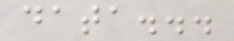data...
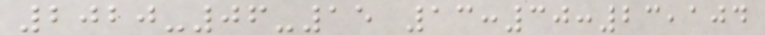2020-06-15 13:30:23,104
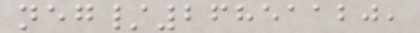neg/26851120,
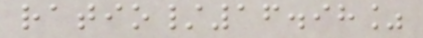ratio/16.98%
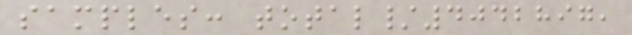samples: total/4042897,
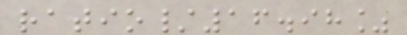ratio/16.98%
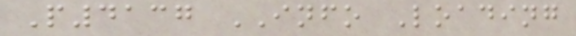P4137 INFO Loading
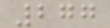277
